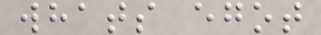whats egot
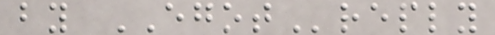by EGOTreply
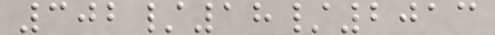302/18/2013
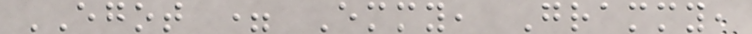EGOT = Emmy, Grammy,
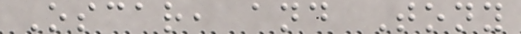Oscar, and Tony
